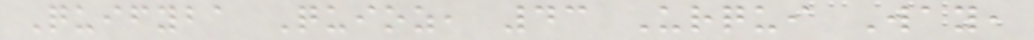Quifyba Quioz, 43 Urqui Way,
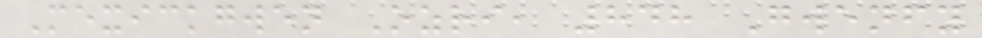Mexickgwen Ozri, 848 Gwenfy
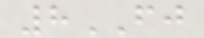8FJ
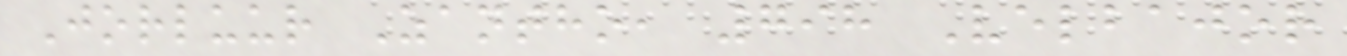Jorluur Zantho, 798 Velbajor
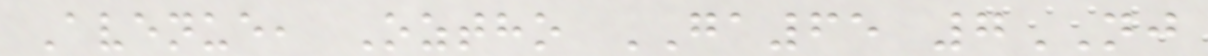Avenue, Oztho GA65 7NJ
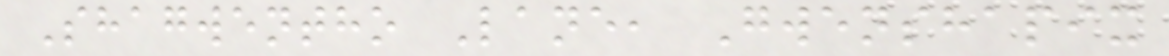Shagwentho Lane, Gwenshapix
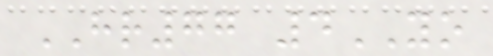HR77 4YO
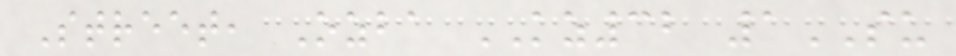Street, Ozba KZ32 1SU
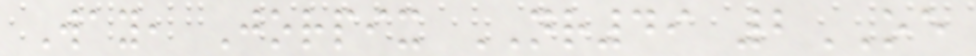Way, Jorpix NR49 2OE
